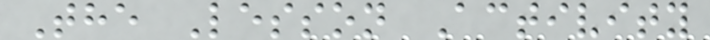The Lesson Activity
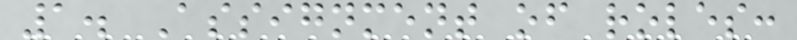1. Assignment of roles:
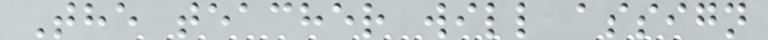The teacher will assign
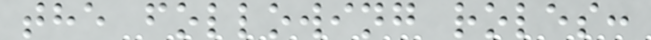the following roles:
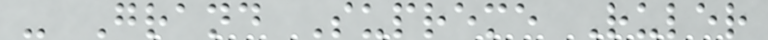- Grand Supreme Ruler
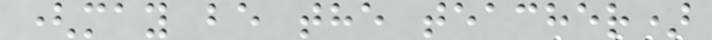(may be the teacher)
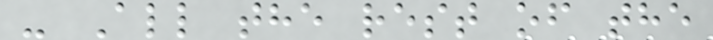- All the rest of the
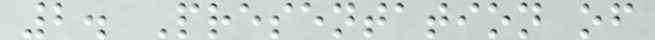2. Presentation of
